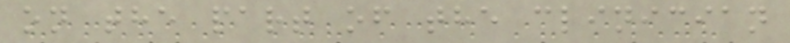on the part of the clinician
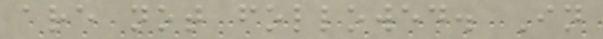are not followed. In
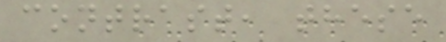contrast, these
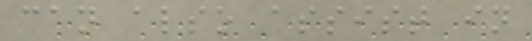can also assist in
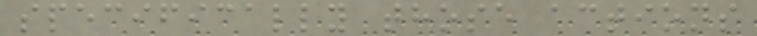specifically those actions
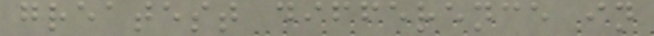greatest difference in
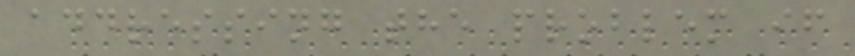addressing the problem if
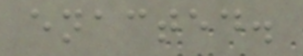enacted.
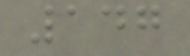147
